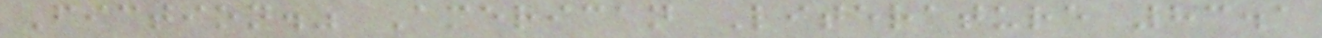Fiction." American Literature 83.1
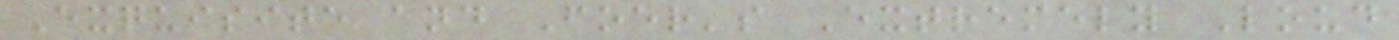Exquisite and Foer's Extremely Loud
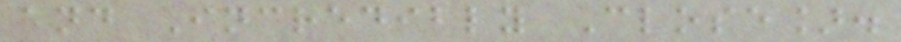and Incredibly Close].
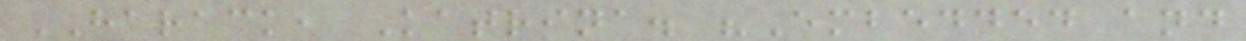HARACK, Katrina. "Embedded and
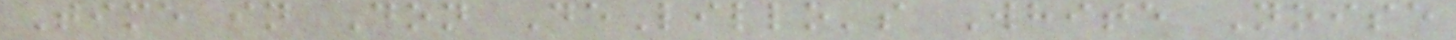Time in Don DeLillo's White Noise
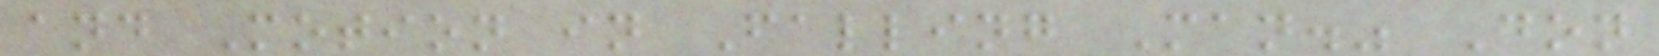and Motion in Falling Man." Don
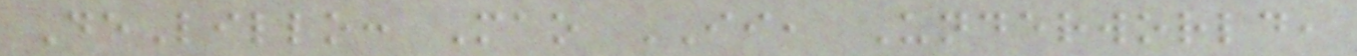DeLillo: Mao II, Underworld,
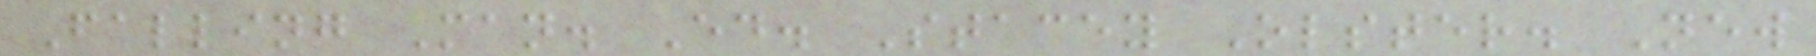Falling Man. Ed. Stacey Olster. New
